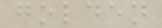golden
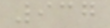937
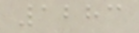1283
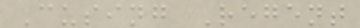Cusing Regent
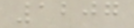1207
